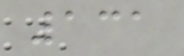131
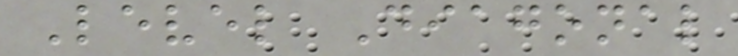Level Diagonal
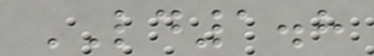LD1.8
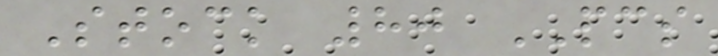Stock 80 PCS
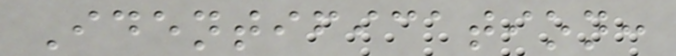Identification:
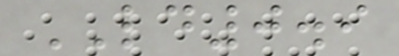LD0.9
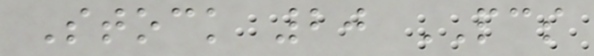Stock 20 PCS
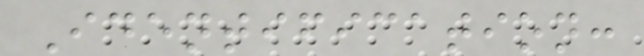Identification:
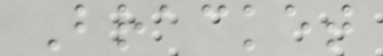Bracket
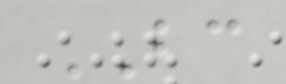BC
